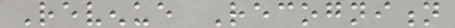Revenue Recognition
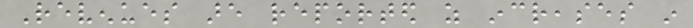Revenues are reported as increases in
